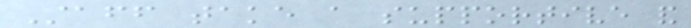Staff take a supportive and
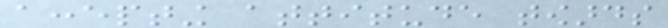accepting attitude towards
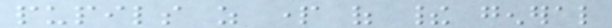pupils as part of their general
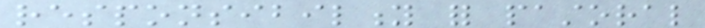responsibility for pastoral
